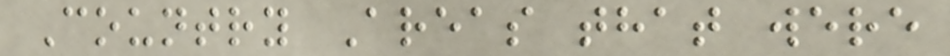Country Areas that were
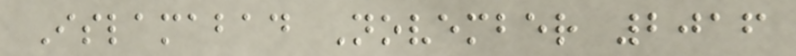Islamabad November 2016
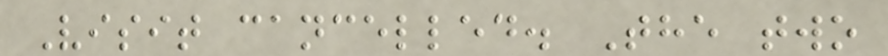Visit cancelled. The two
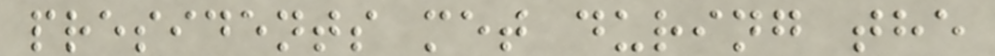presidents met during the
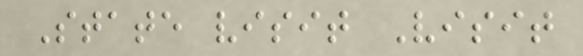State visit Visit
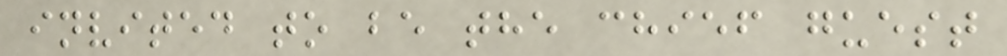invited to be the chief guest
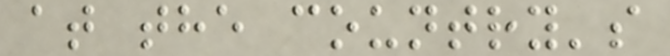at the country's
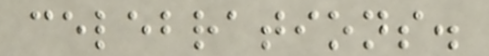celebrations.
